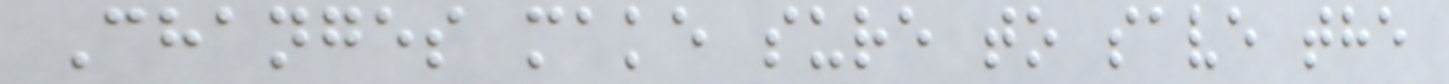Changes make sure to save the
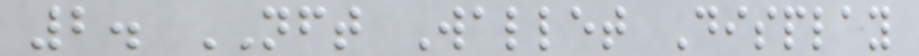2. NFT Wallet Display
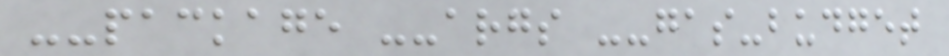--package --args --gas-budget
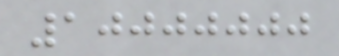10000000
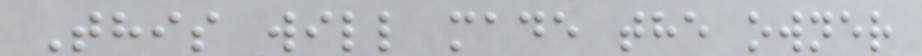This will made the owner
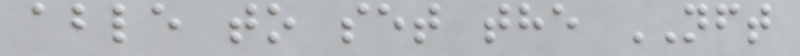able to set the NFT
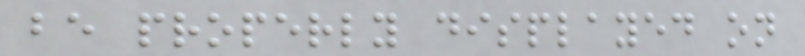be properly displayed on
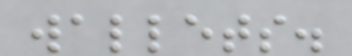wallets.
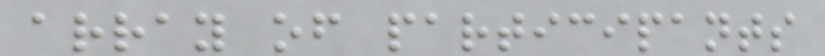array of participants
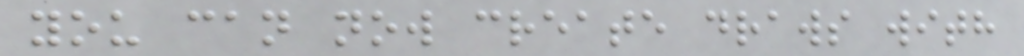you can now create draws with
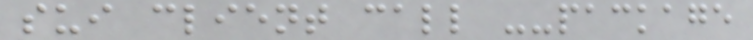sui client call --package
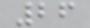26
